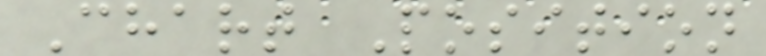Chart Position
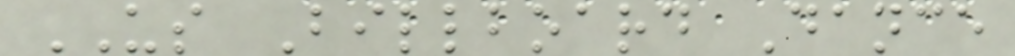US Billboard Dance
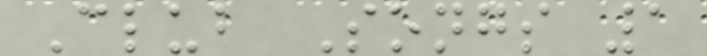Club Songs 1
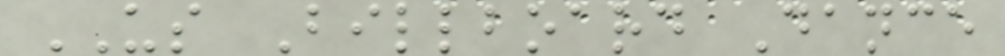US Billboard Dance
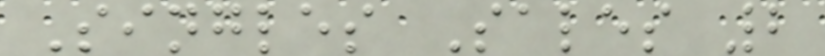Singles Sales 2
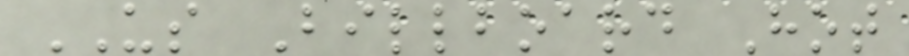US Billboard Hot
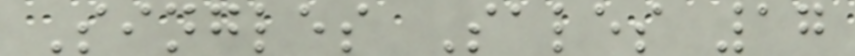Singles Sales 17
